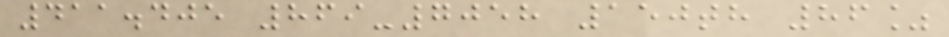411.405 869-7058 150th 86%
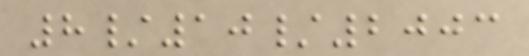8/10/2003
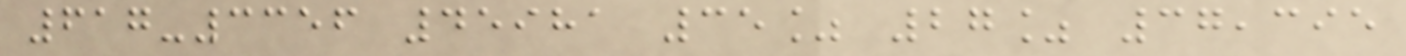617-3356 45981 35% 27% 37,395
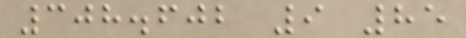308.602 9 85
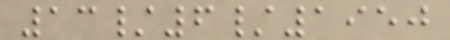13/6/1950
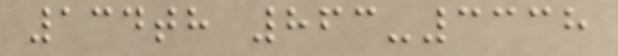134th 863-3338
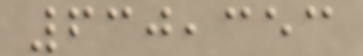630,353
